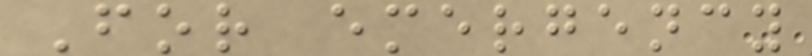For emergency
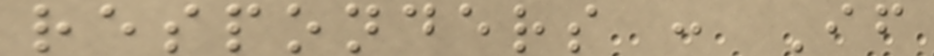responders : If
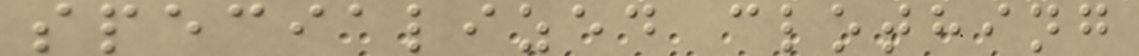specialized clothing
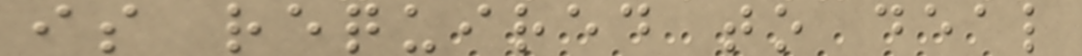is required to deal
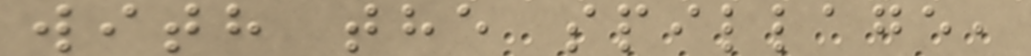with the spillage,
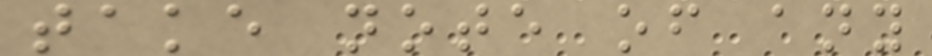take note of any
